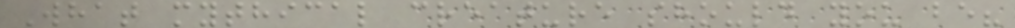What mythical creature should you be?
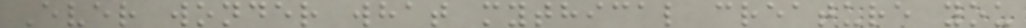Ever wonder what mythical creature you
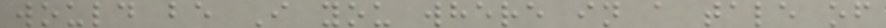would be I you where in a tale of
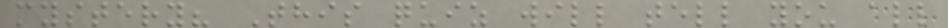mystery? This quiz will tell you all
